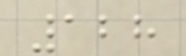128
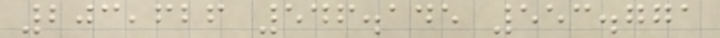203,626 546.145 553.771
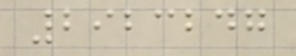2923247
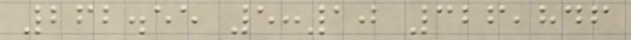262.55 5:10 326,846
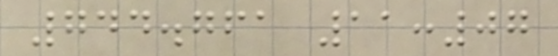744.761 11:07
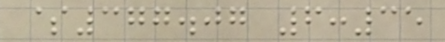$377.07 6:35
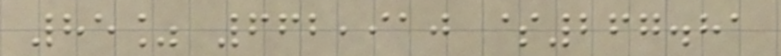85% 662,910 $267.81
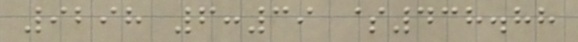9298 6:39 $438.88
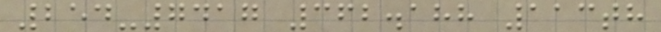254-7417 362.188 113th
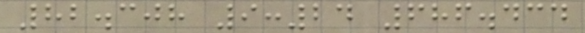82.308 9:24 686.434
